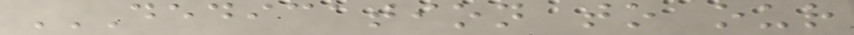DEDICATION TO OUR
